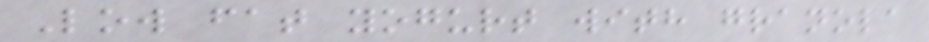Low fat yogurt with granola
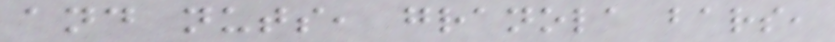and nuts, granola bars,
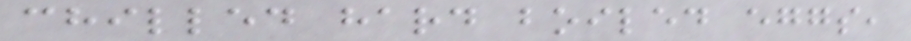chilled hard boiled eggs,
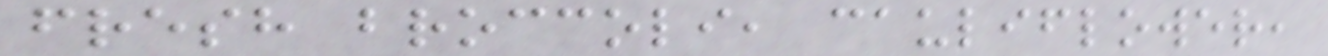fresh broccoli, cauliflower,
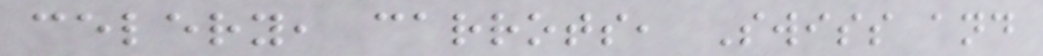celery, carrots, Swiss and
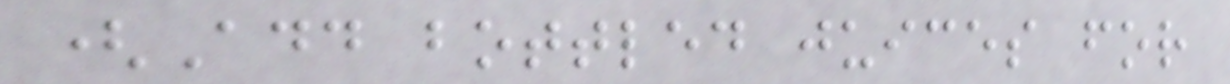(Add bottled juices for
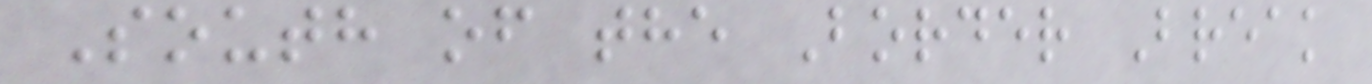South of the Border Break
